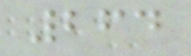264
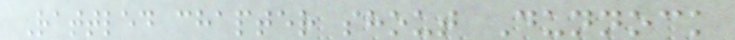Rattled chapter shout Dunnock
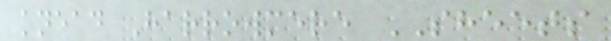knead Harrowmere SHEETS
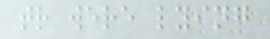tr were lying
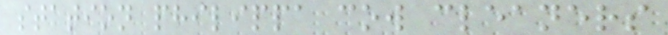station philippa cow cleaners
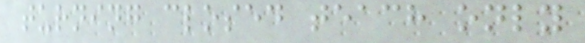turning closed teach only
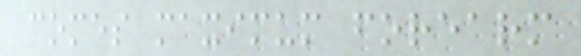comes maximum forearm
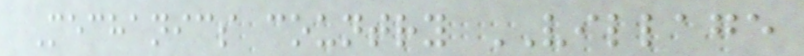Mechanics country VILLAGE
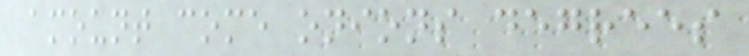amount come onions degrees
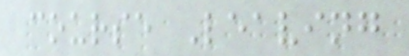course Leaving
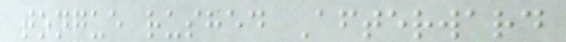tongue rushed Afterward
